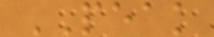PEAK
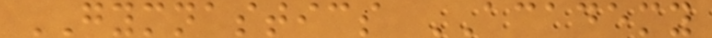GYMNASTICS ACADEMY
